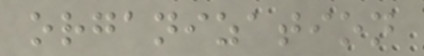organization
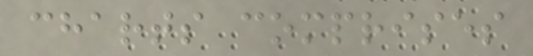charts comprises
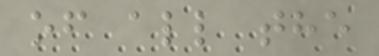of all the
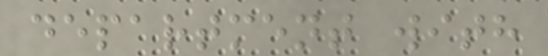department with
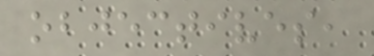objectives,
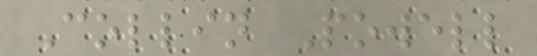Collin Powell
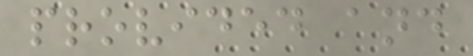provided and
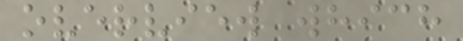overview which
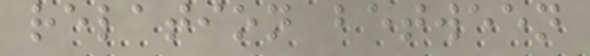relation between
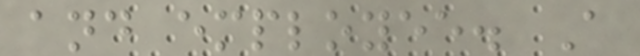and employee. A
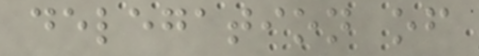delegation of
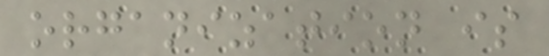organization is
